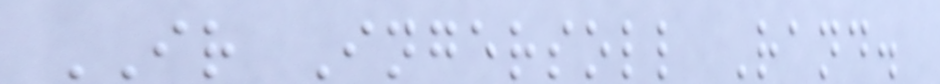IR Ingersoll Rand.
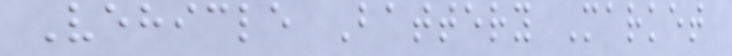Vehicle Battery Market
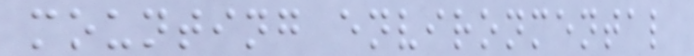mounting environmental
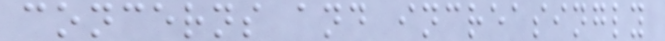concerns and increasingly
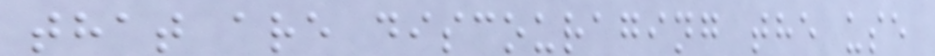that are discouraging the use
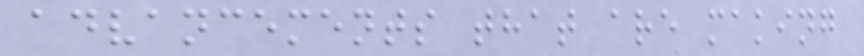advancements that are making
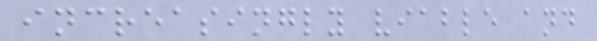increasingly viable and
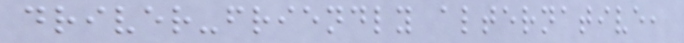driver-friendly alternative,
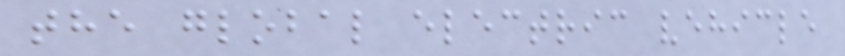the global electric vehicle
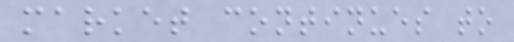market continues to
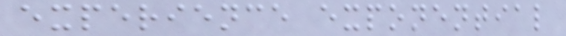experience exponential
